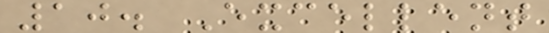10. Excellent
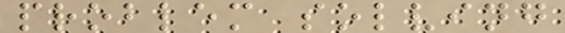problem solving
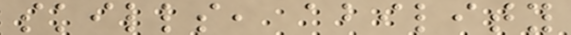skills, ability
